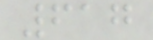617
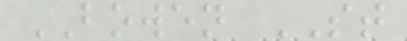BOWEN ST
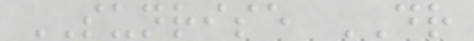SUNRISE DR
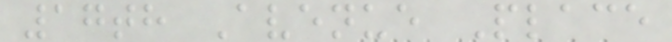17th Avenue Place
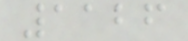1126
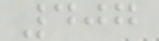407
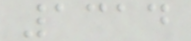1314
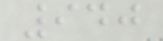940
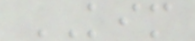KIM
